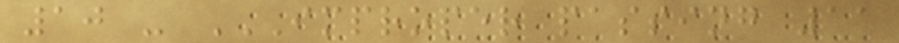10 - IMPROPER PASSING 11
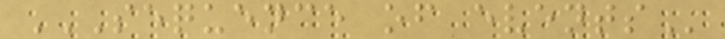SEQUENCE OF EVENTS
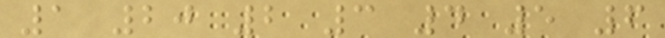1 20 2 3 4 5 6
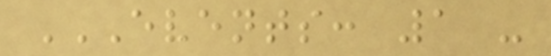EVENTS: 1 -
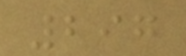297
